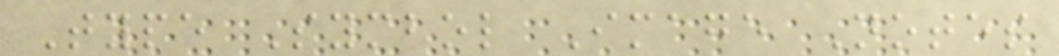Type Symbol Image Notes
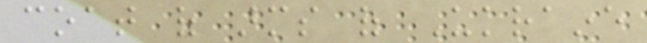coat of arms of Ukraine
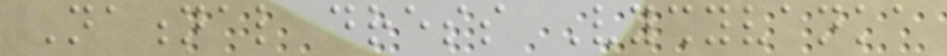National dress Vyshyvanka
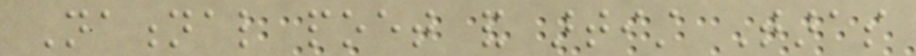National poet and artist Taras
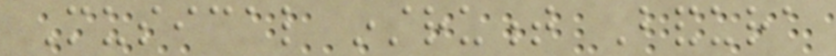Musical instrument Bandura
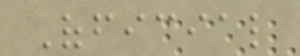Official
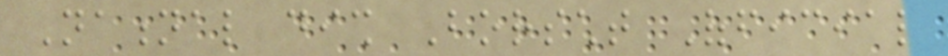National dish Borscht Official
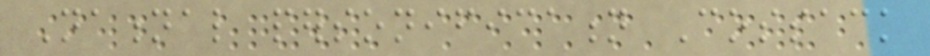National personification Cossack
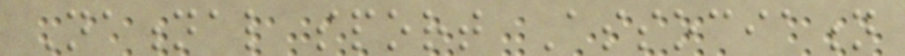National sport Association
